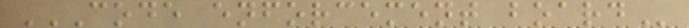CODE ENFORCEMENT BOARD
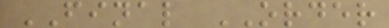FINAL ORDER
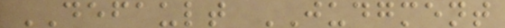DEFAULT JUDGMENT
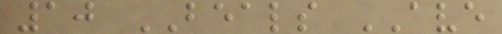10 BEALS AVE
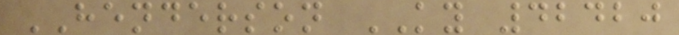HENDERSON KY 42420
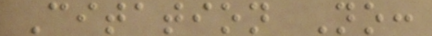Citation No:
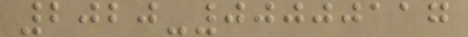2020-00000117
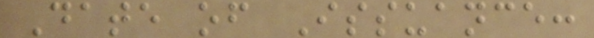Date of Issuance:
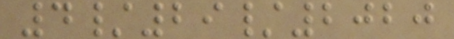4/29/2020
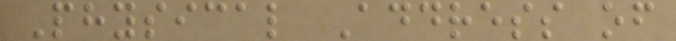Physical Address of
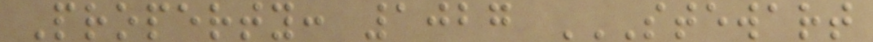Property: 1027 STEWART
